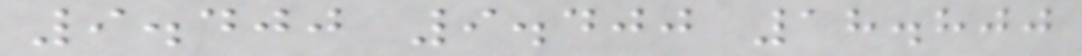9.400 9.400 18.800
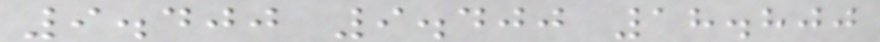9.400 9.400 18.800
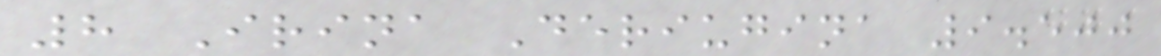8 Irina Deriugina 9.500
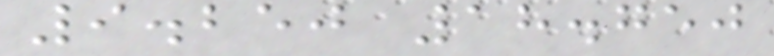9.250 18.750
